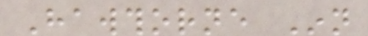Hawthorne Inn
